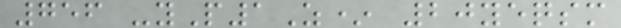756 -yP1Z* 20yeqsm
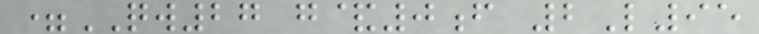=QW27 g&0f 2L95
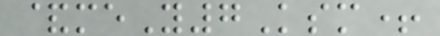&meY7Ksm+
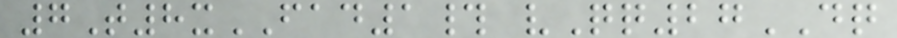7T8xFAD1# vQq27DQ
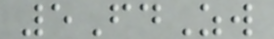5FdZw
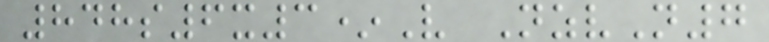848s6x3*V NzvN7
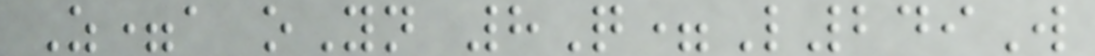Z=a oYn 8Q=L249W
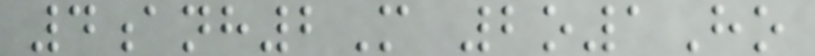4anh2M 2o1Ho
